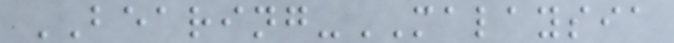BEARING-MALAYSIA
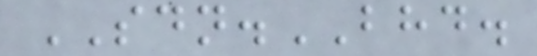SDN.BHD.
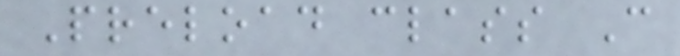Preload class C
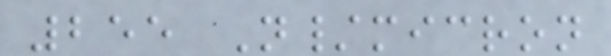255 N/micron
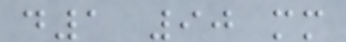d1 90 mm
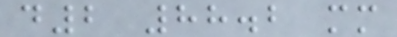d2 88.2 mm
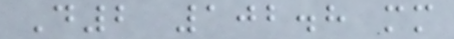D2 102.8 mm
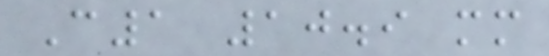C1 10.9 mm
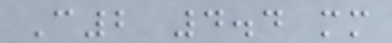C2 4.4 mm
